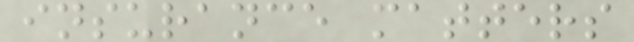insurance matters
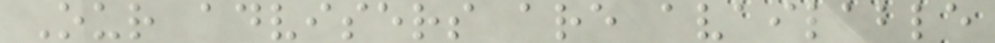Our advisers are available
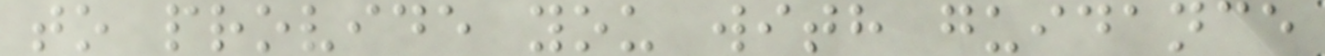to provide you with guidance
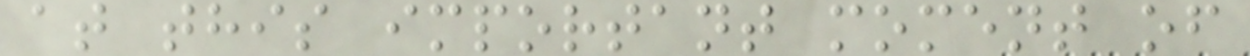at this important moment of
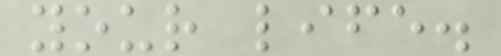your life.
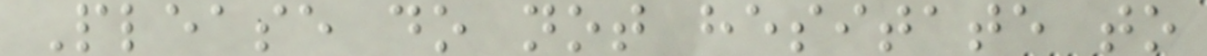Please do not hesitate to
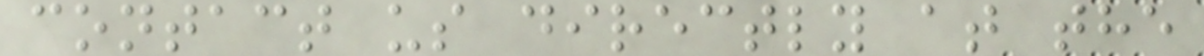contact us directly at the
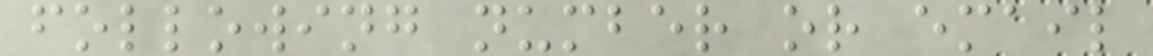following number or email
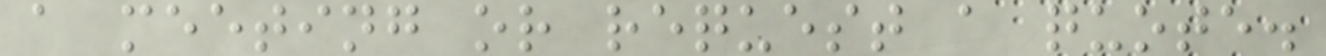a meeting or request a quote.
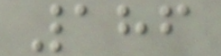186
